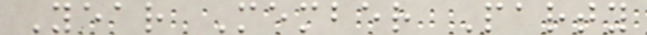Year Member Party
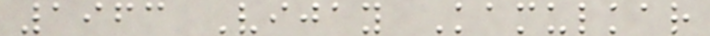1963 Vijay Kamulkar
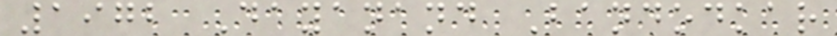1972 Dayanand Bandodkar
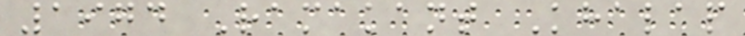1974 Ramakant Khalap
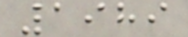1989
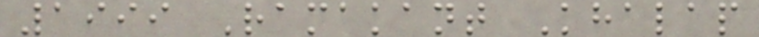1999 Ramakant Khalap
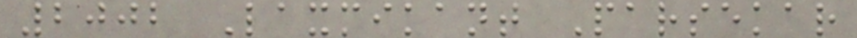2002 Laxmikant Parsekar
